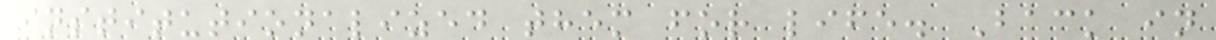institutionalized them for life. Back in
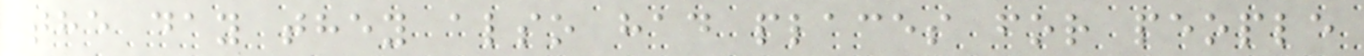the day they also had places for people
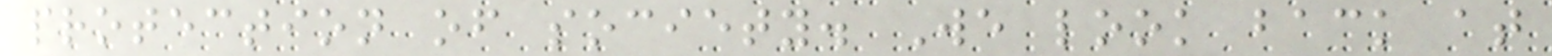protection of society. We look back at
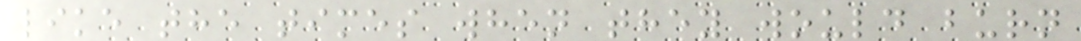like the times when they would burn
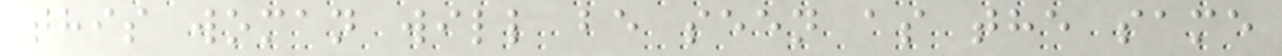this woman will be seen as the same
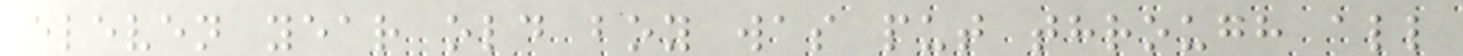eleven year old boy was put through all
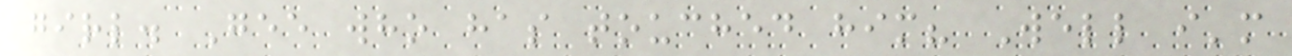girl. Gee who has touched him? Well i'm
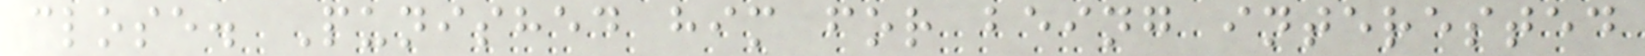close. Punished him for being interested
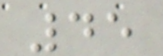45
